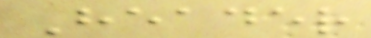Header
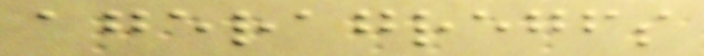ageragregfs
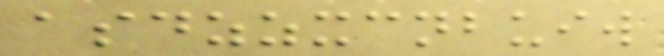asdzzxcnbuiw
